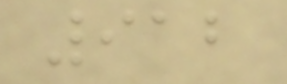912
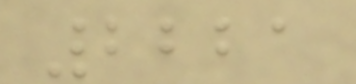2221
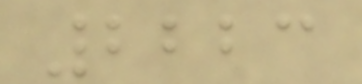2223
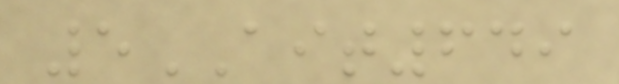5AIT649
